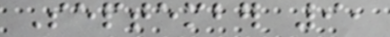September 9,
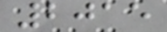2015
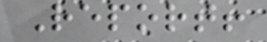Report!
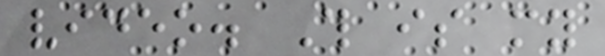video. This is my
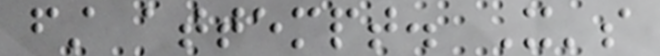first attempt. It's
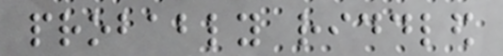probably riddled
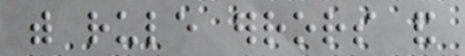with rule errors and
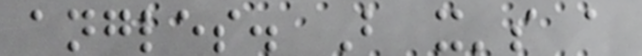angles. But it's a
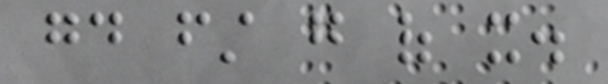good first go of it.
